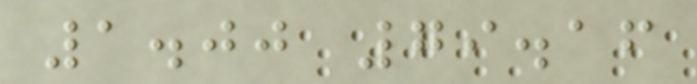1.00 79.16
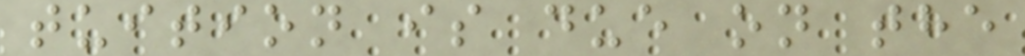tuition is due on the
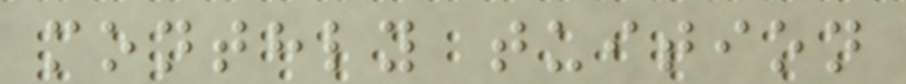monthly tuition
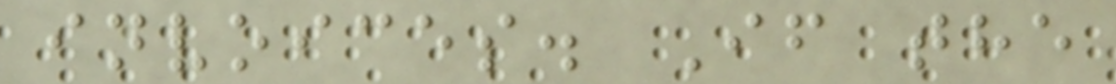invoices. If the
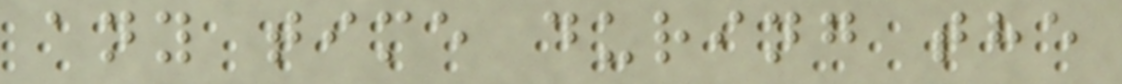any time during the
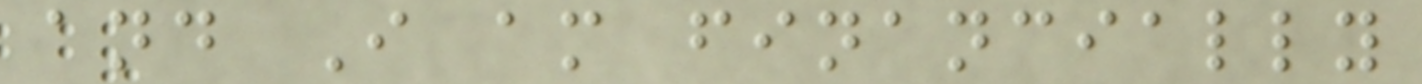and I am financially
